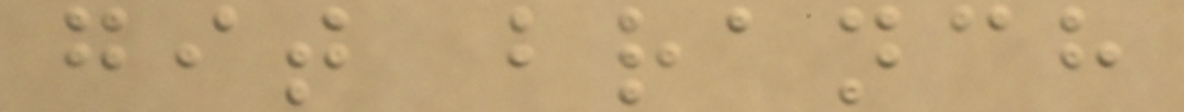git branch
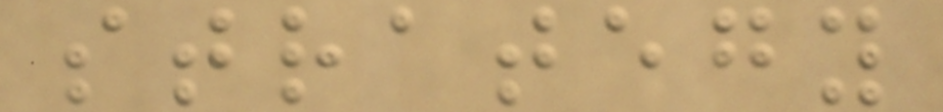strategy
